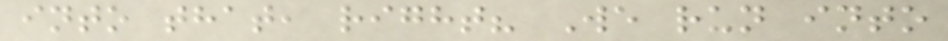into that, right? We run into
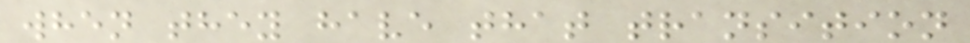when they have that transition
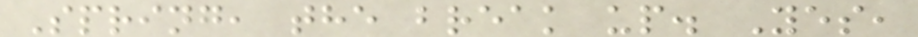Spring, the break up. Yes,
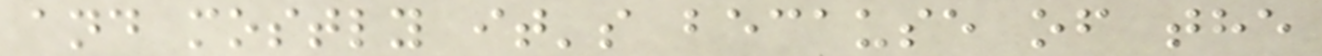and mostly it's because of the
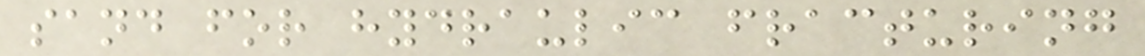sand for hydraulic fracturing
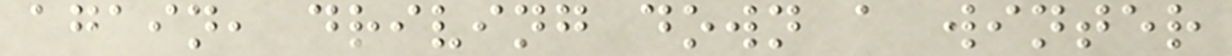again, driving down a winter
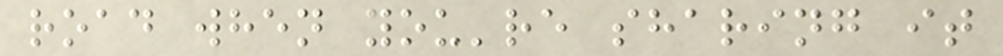road when you're sharing it
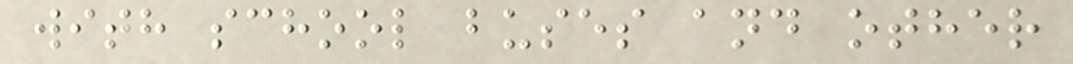with school buses and other
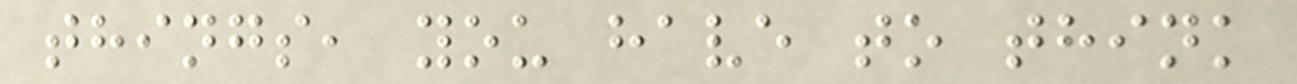things, you have to think
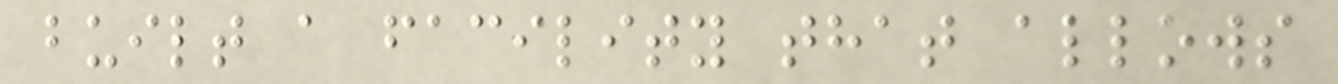built a facility that allows
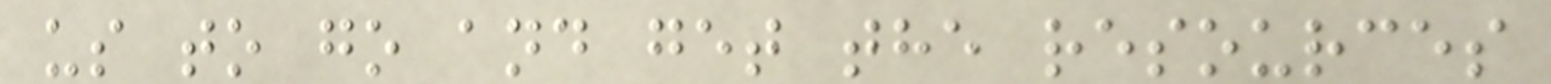us to go and get the resources
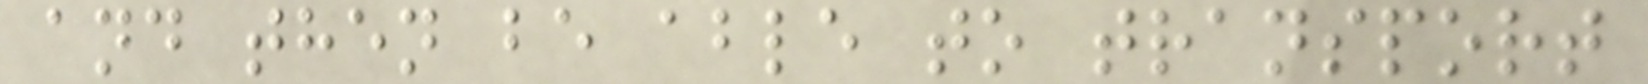and then be able to transport
